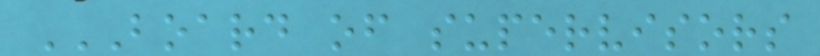BOARD OF SUPERVISORS
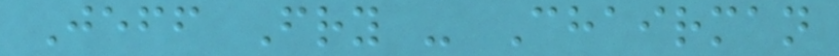Jeff Fry - Chairman
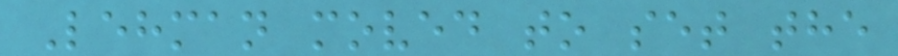Lehman moved to set the
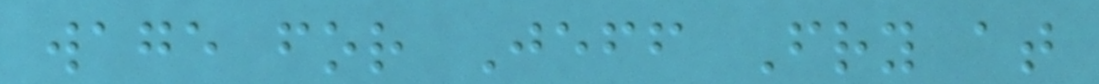wage for Jeff Fry at
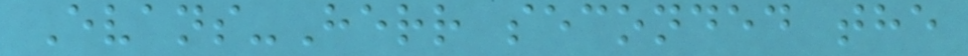Evans-Herr seconded the
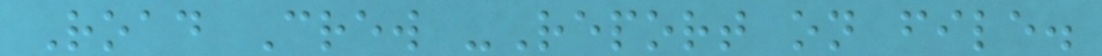Road Crew -Report on file.
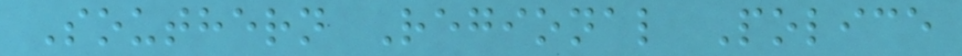Southern Regional Police
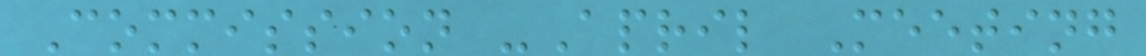Commission -April Meeting
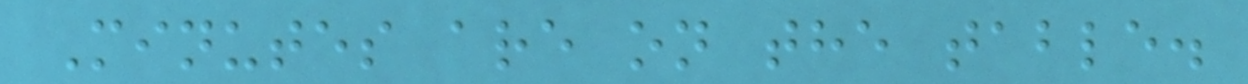Minutes are on the table.
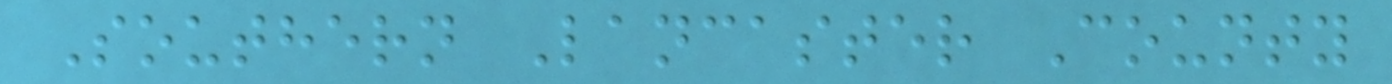Southern Lancaster County
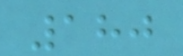180
